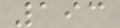193
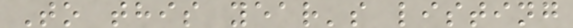To this year's listing
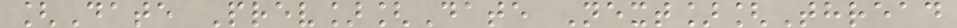[Date Prev][Date Next][Thread
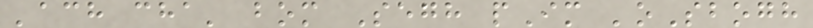'ach cha' bom Segh pIm 'oSbogh
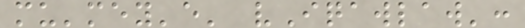mu'mey'e' vIqawlaw':
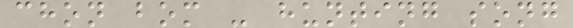chon bom - hunting song
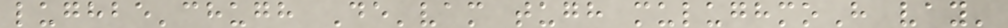lughbe'chugh De'vam tugh mulughmoH vay'
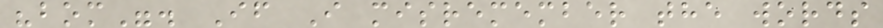"bom". If I misremember the words
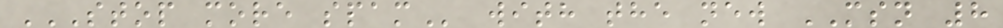STOP MORE SPAM with the new MSN 8
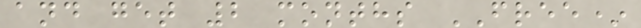and get 2 months FREE*
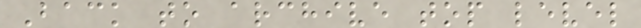Back to archive top level
